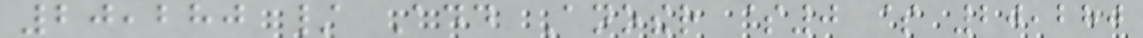20,280 / Add Another $0 $ 20,280
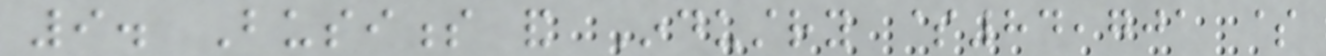9. Business and Industry $84,701 $
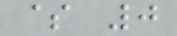$ 0
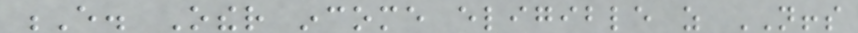E. Other income eligible as NFFS
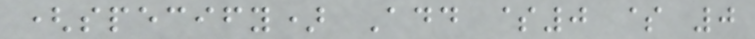(specify) Add $0 $ 0
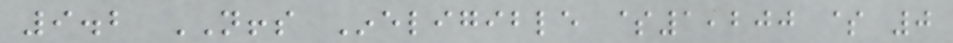9.2 NFFS Ineligible $1,200 $ 0
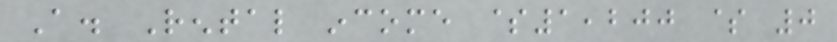A. Rental income $1,200 $ 0
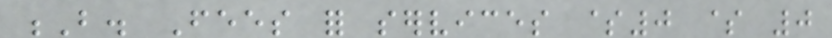B. Fees for services $0 $ 0
